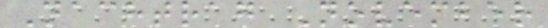Nachtrag November
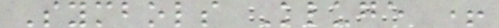Symbols Kluge +
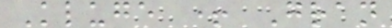Kluge + Gran
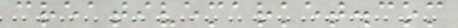creativemarket.com
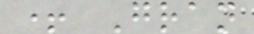+ Gran
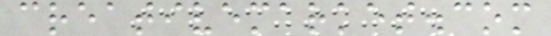creativemarket.com
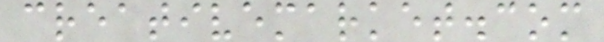creativemarket.com
